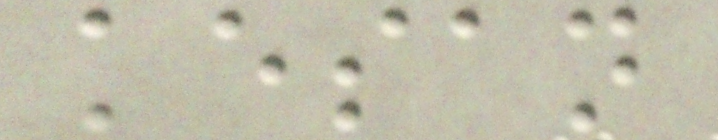kesan
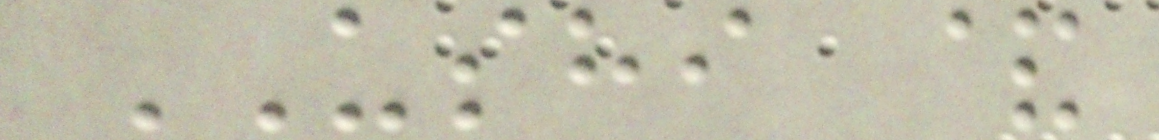USHI &
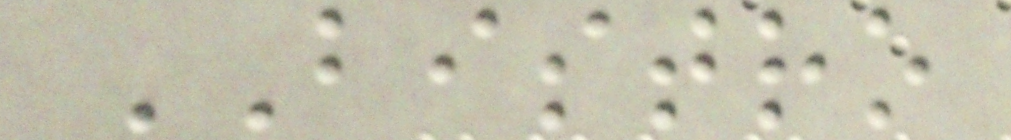BISTRO
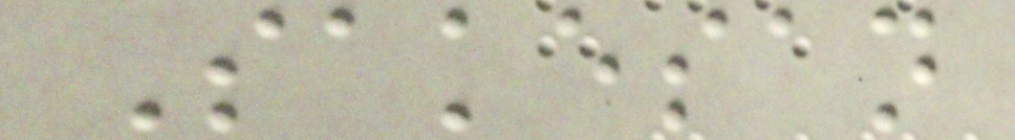Sakesan
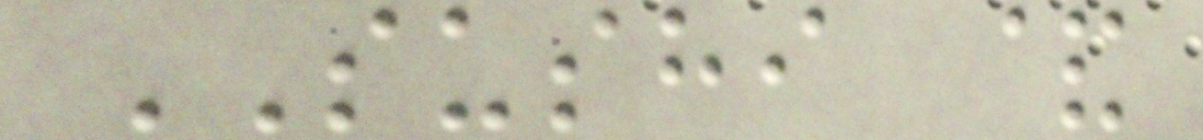SUSHI &
